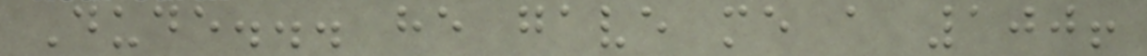Dude... he gave me a 100!
